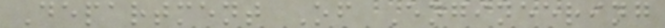Department Of Engineering
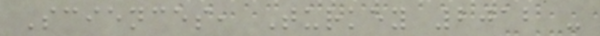Sciences, Turkey 2012 -
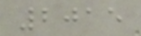2015
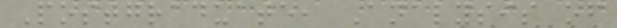Postgraduate, Analysis of
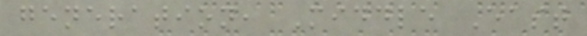generation, Middle East
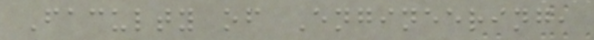Faculty of Engineering,
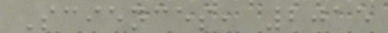Sciences, 2015
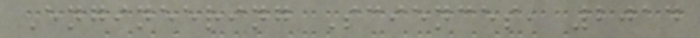Engineering Sciences, 2014
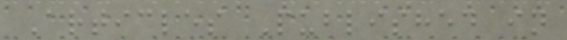Articles Published in
